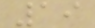19
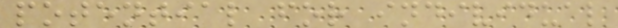potential for individual
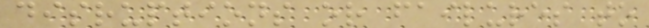disruptions or failures to
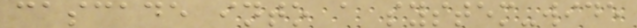cascade into a system-wide
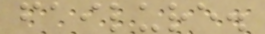failure.
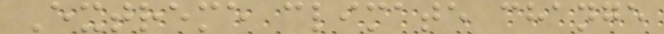Extreme climate change
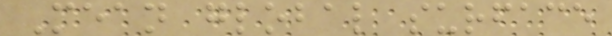Mean global surface
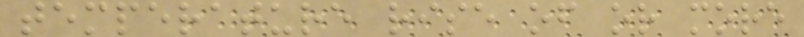temperature rise of or more
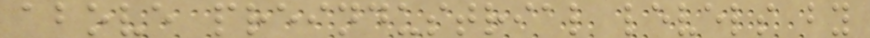above preindustrial levels by
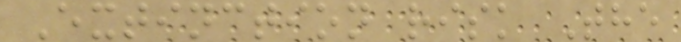Extinction risk The
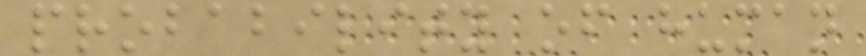probability of human
